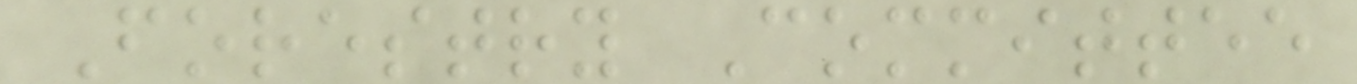Forestry Committee
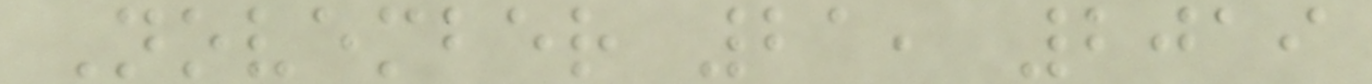November 21, 2019
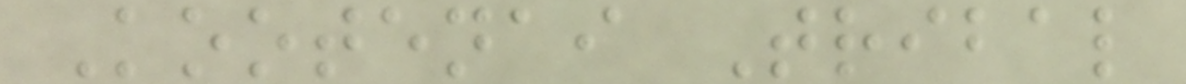Kootenai Tribal
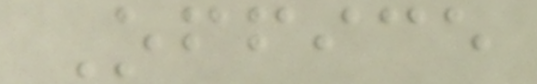Office
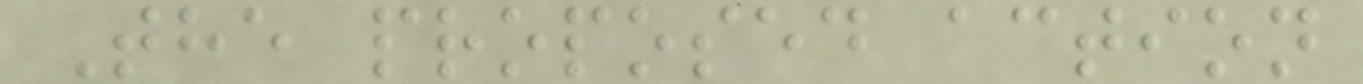The proposed action
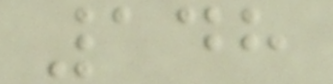148
